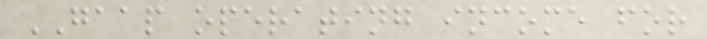GAAP operating income for
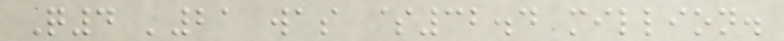Q4 '21 was $32.4 million.
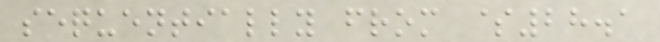sequentially from $28.1
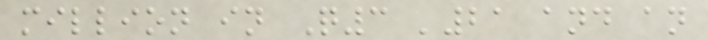million in Q3 '21 and an
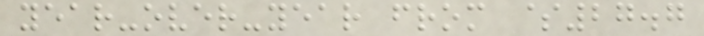year-over-year from $27.7
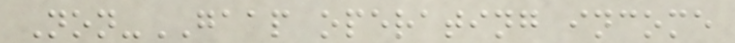Non-GAAP operating income
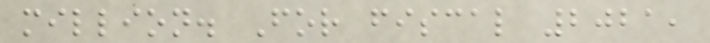million. For fiscal 2021,
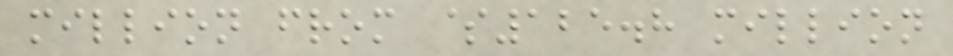million from $125.8 million
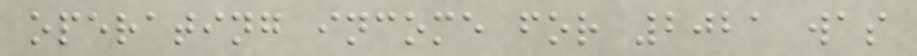operating income for 2021 was
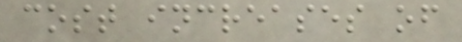cost increases of
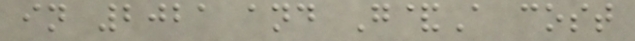in 2021 and G&A cost
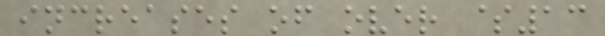increases of over $13
